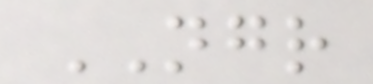NGR
